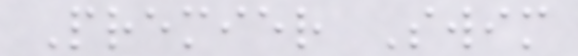Premier Swim
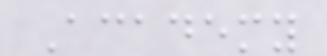Academy
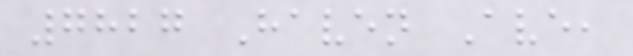7827 Haven Ave,
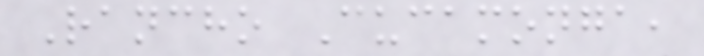Rancho Cucamonga,
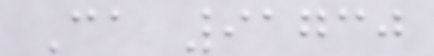Ca 91730
